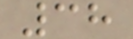38
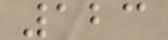123
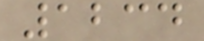1234
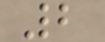2
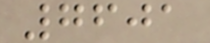7601
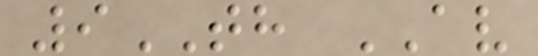9TH AV
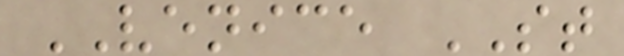VENICE ST
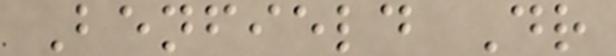Benfield Dr
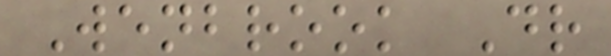Wenbrook Dr
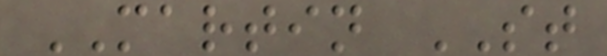MARTIN ST
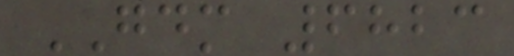GDM 6823
